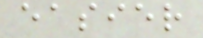easier
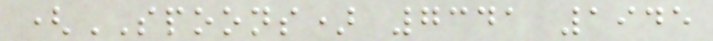(SPOONS) 7341 1945
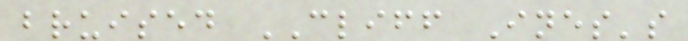bruised CLIFF Ines's
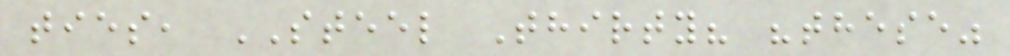ties, STEEL Thirty? "these"
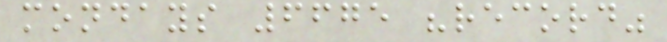mondays 6675 "record"
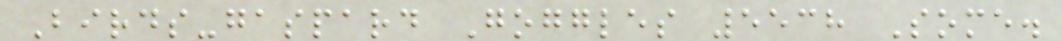Birds-gaspard Goggles 5538 Some.
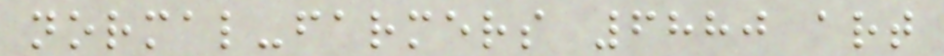normal-farmers 6880 art
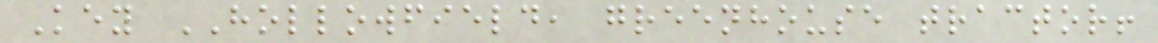Key HOLLOWFIELD, greenhouse tractor!
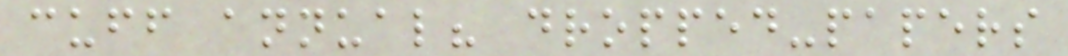cuff annual? dropped-papers
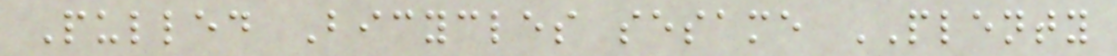Pulled Bicycles sesame PLENTY
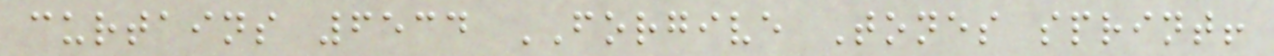curtains 6534 FORGIVE Tones sprint!
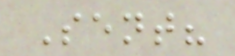Sent?
